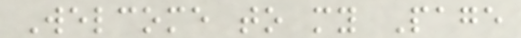Welcome to my Page
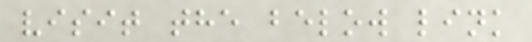visit the below link
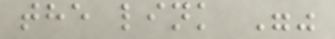the link ""
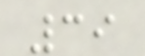39
